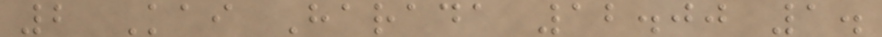2 Kai Harada 12.00 1.
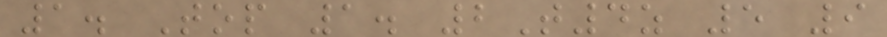1. Top 1. 2T4z 5 9
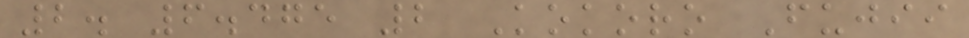2. 6.475 2 Kokoro Fujii
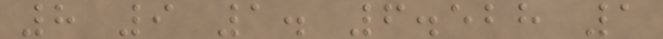8 9 1. 6.528 1
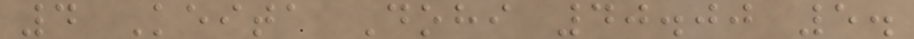4 Keita Dohi 40.00 5.
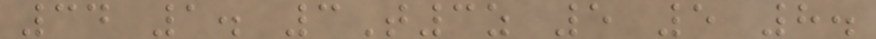34 1. 3T3z 5 5 8.
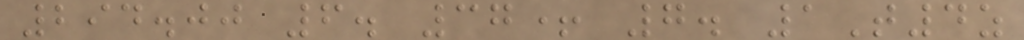294.00 6. 37+ 7. 1T4z
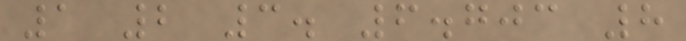1 2 3. 6.703 8
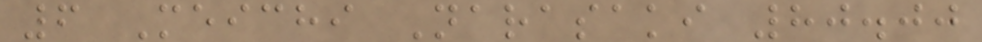6 Meichi Narasaki 80.00
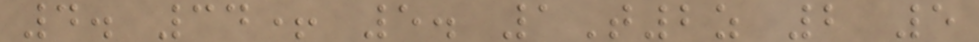4. 34+ 5. 1T2z 2 5
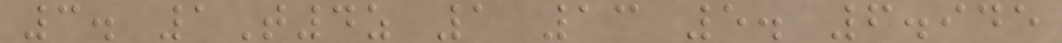3. 1T4z 1 13 5. 6.945
